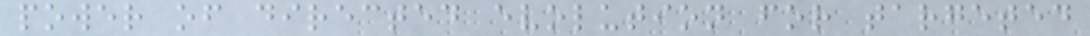power of directed evolution for targeted
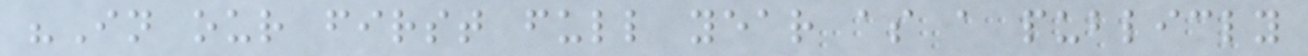"In our first full year as a publicly
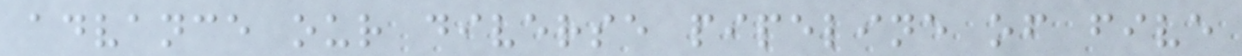advance our diverse pipeline of five
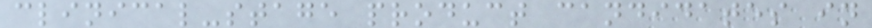clinical-stage product candidates in
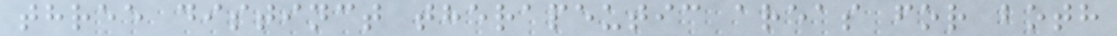three distinct therapeutic areas for both
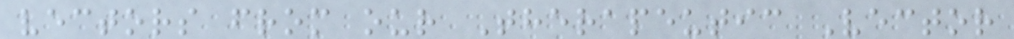vectors from our Therapeutic Vector
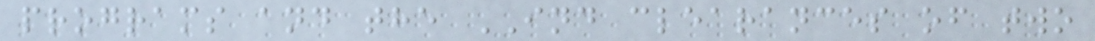programs and the IND clearances of two
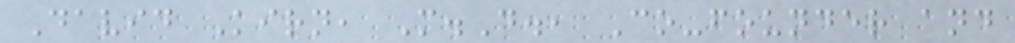David Kirn, M.D., Co-founder and
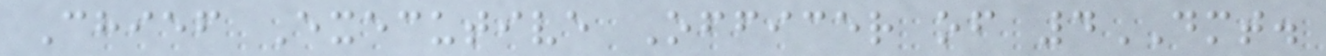Chief Executive Officer of 4DMT.
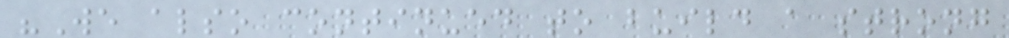"We also continued to build a strong
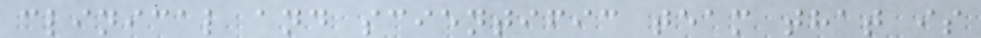clinical and scientific team that is
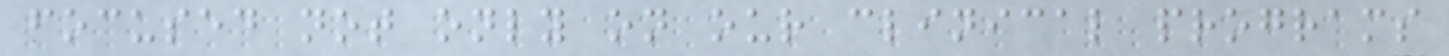focused not only on our clinical programs
